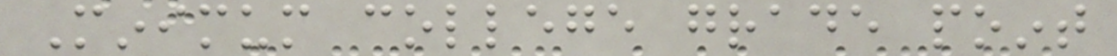Minimum college grade point
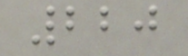220
